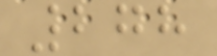278
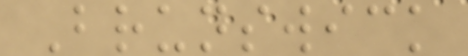Brunswick
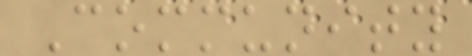Community
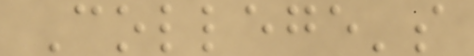College's
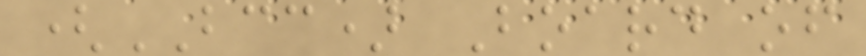(BCC) Board of
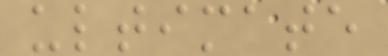ultimate
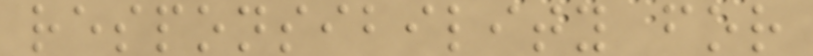responsibility for
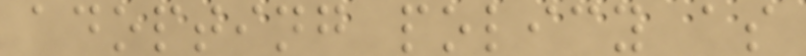adopting policy as
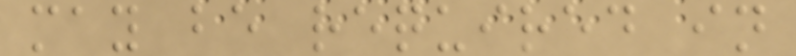may be required in
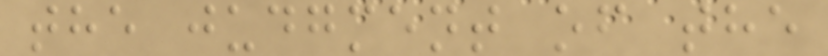the judgment of the
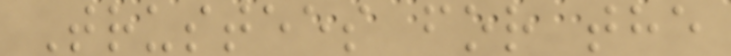Trustees for the
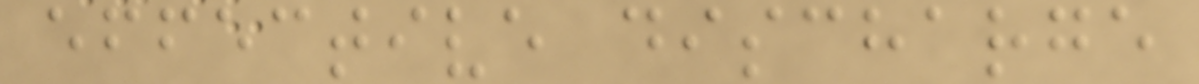effective discharge
